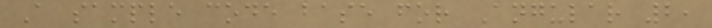A sample code base for Angular 2,
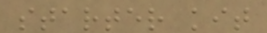starter kit
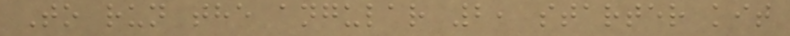To run the angular 2, starter kit
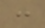:
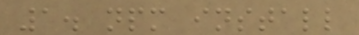1. npm install
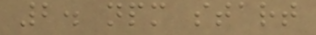2. npm start
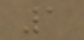1
